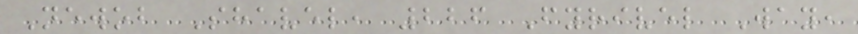Newob Shavel, 226 Fyrivel Way,
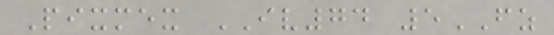Pixmex IV74 5FZ
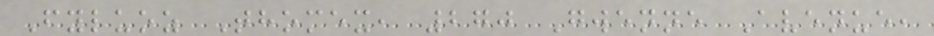Fyluoz Thomex, 270 Gwenne Avenue,
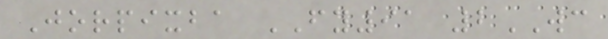Jorpixba FY91 2WC
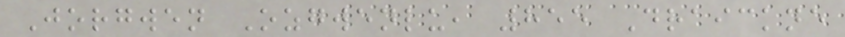Jorgwen Ozgwenlu, 855 Draickne
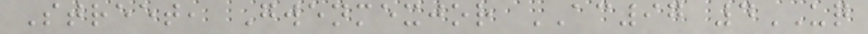Street, Gwenmexjor AC97 4UQ
